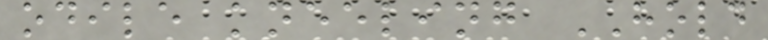odile kneeling HOLD
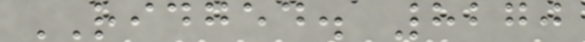RIDGED. 8270
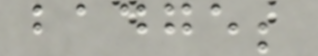badge;
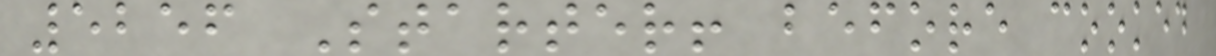5256 Starter! before cooked
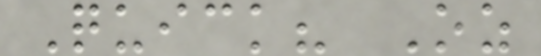Quick? Oz
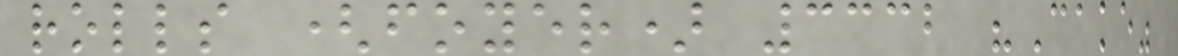rolls (foyer) 3332 "Cake"
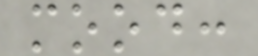mood:
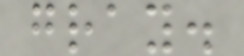gray.
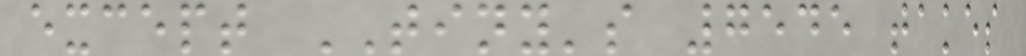except TINY's 7545 takes
